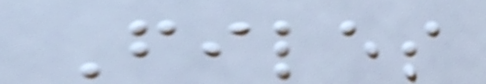Files
